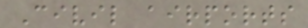Civil airports
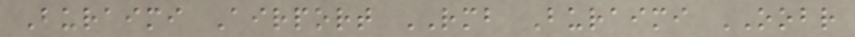Buraimi Airport RMB Buraimi OOBR
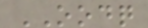OODQ
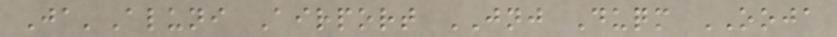Ja'Aluni Airport JNJ Duqm OOJA
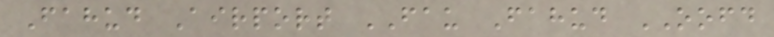Fahud Airport FAU Fahud OOFD
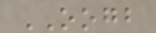OOGB
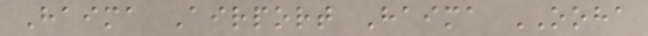Haima Airport Haima OOHA
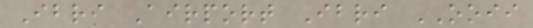Ibri Airport Ibri OOII
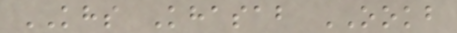KHS Khasab OOKB
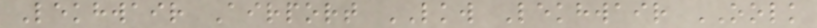Lekhwair Airport LKW Lekhwair OOLK
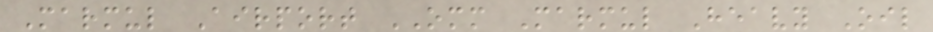Marmul Airport OMM Marmul Heavy Oil
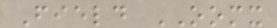Field OOMX
